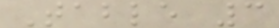Table 3
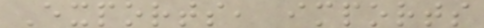Exports, imports
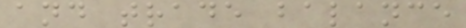and trade balance
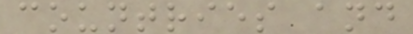countries and
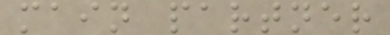main partner
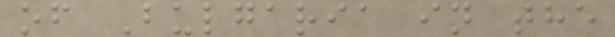of Bulgaria in the
